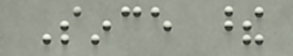Since these
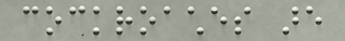cockroaches are
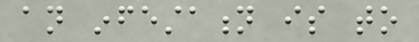an infestation is to
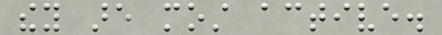they are most active.
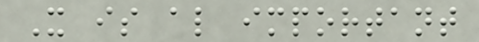It is also important
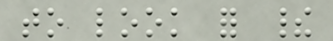to look for their
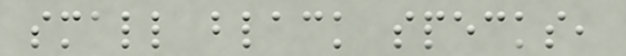small black specks,
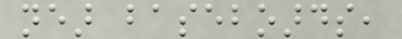near baseboards,
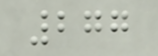277
